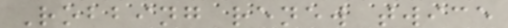Robbing renew twice
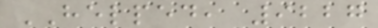HELPED, 9227
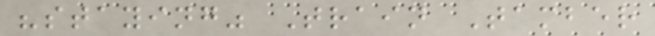"staying" Train Tamber
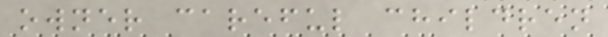owner careful children
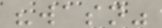"wasn"
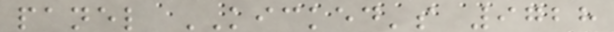panel KICKED's 9728
